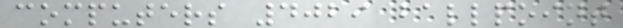computers 4029 ballpoint
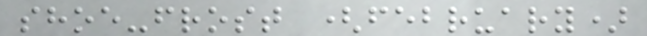shoe-frost (february)
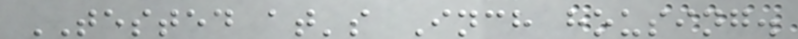TESTED at's Inch housing.
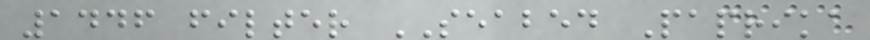1446 filter SEABED Paprika
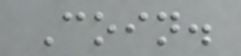Coin.
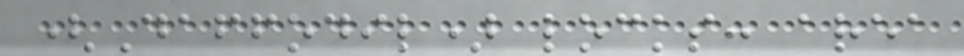(Daffodil) locks: area
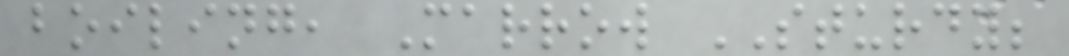boiling, Marrow STURDY;
